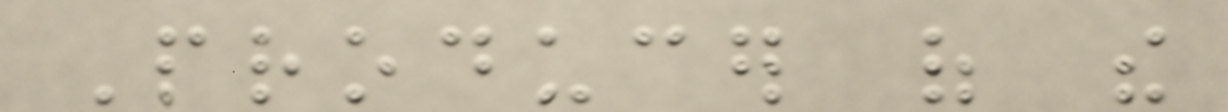Producer of the
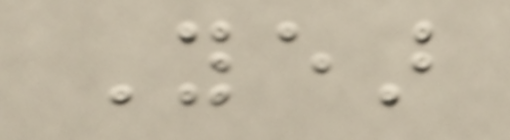Year
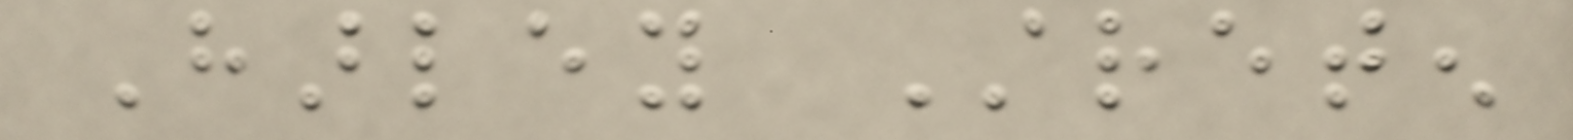Harley Streten
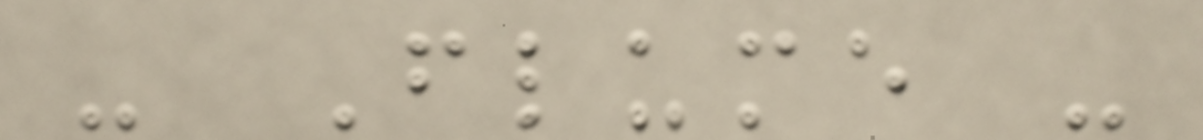- Flume -
